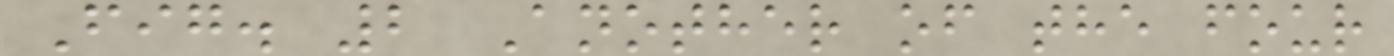Fig. 2 Another of the four
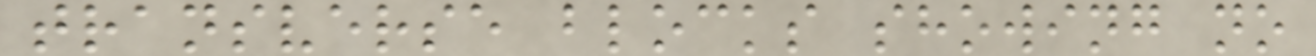transverse blocks showing no
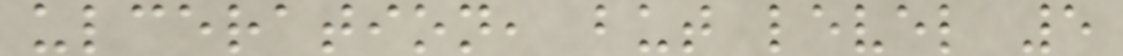ulceration, but level 5
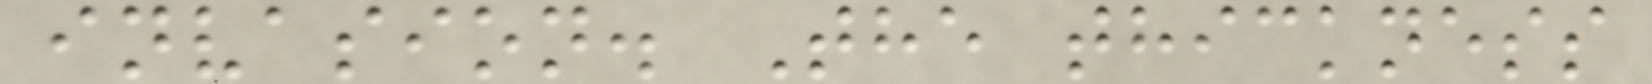invasion. The thickness
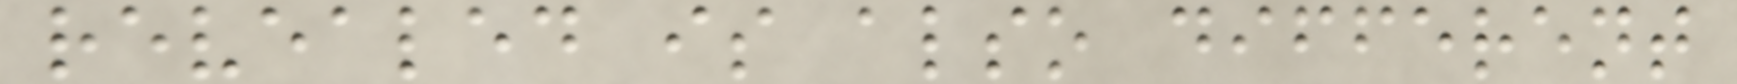revealed is also different
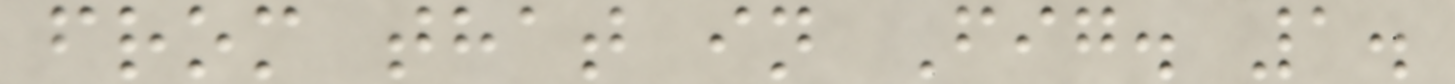from that in Fig. 1.
